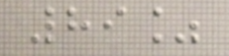89%
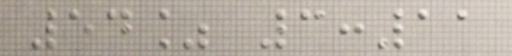54% 3:11
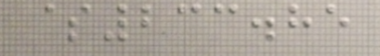$233.85
